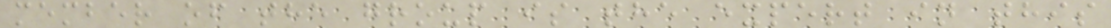member of the group is the expert in this
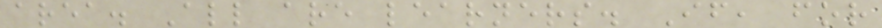area. All are learners. If, for
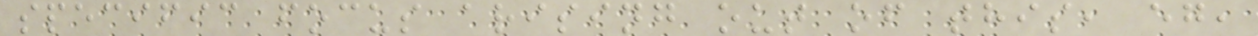specific focus arising out of this, eg,
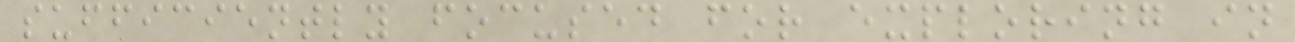sufficiently focused for exploring in
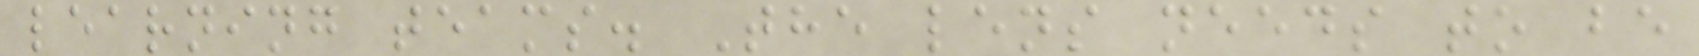learning teams. The lens needs to be
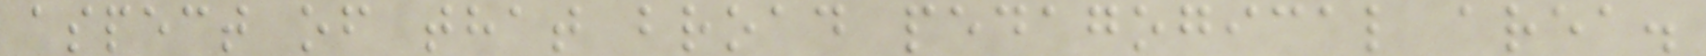aspect of that broad pedagogical area.
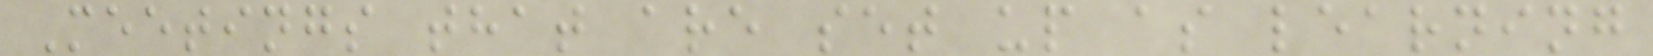Meetings that are set up as learning
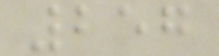257
